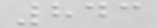843
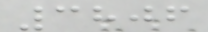3806
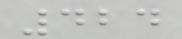424
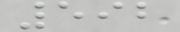592
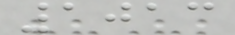1013
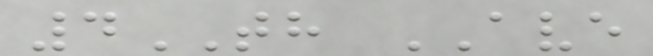4TH AVE
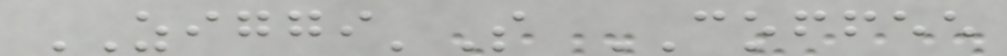ZIGGI'S COFFEE
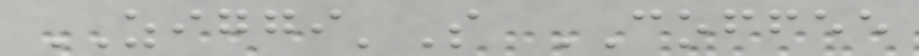ZIGGI'S COFFEE
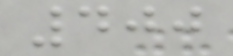400
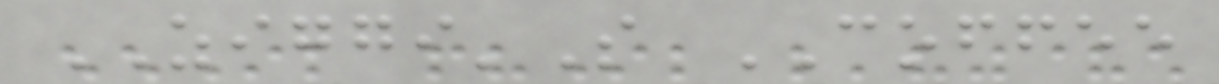ZIGGI'S COFFEE
